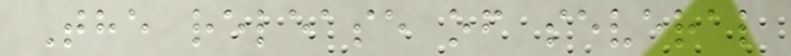The release of several
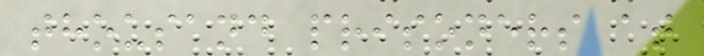thousand prisoners at
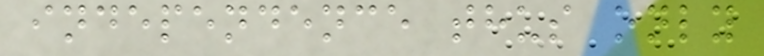independence thus only
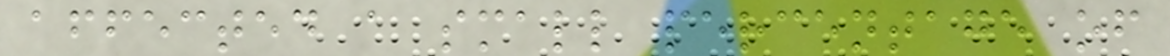affected a small percentage of
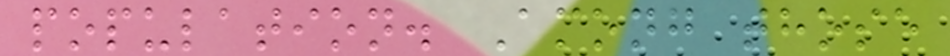population. Among those
